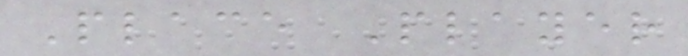Place Player
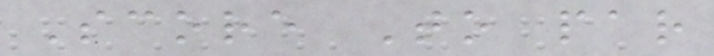Score To par
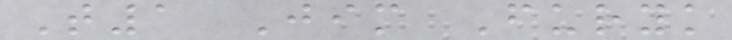T1 Jim Furyk
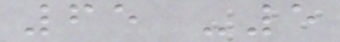65 -5
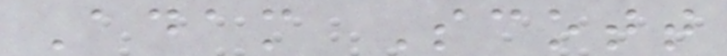Adam Scott
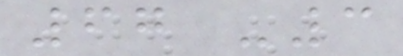67 -3
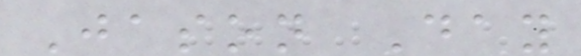Jason Day
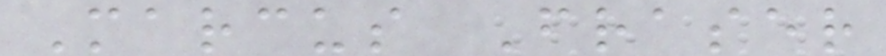Marcus Fraser
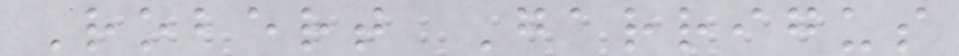Robert Garrigus
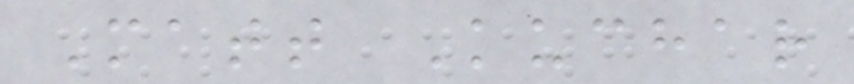Matt Kuchar
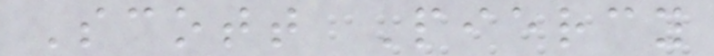Scott Piercy
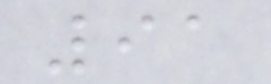91
